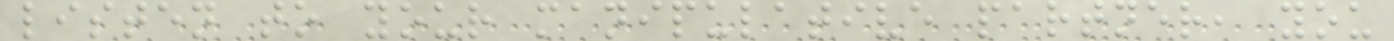listen to your manipulative partner, you
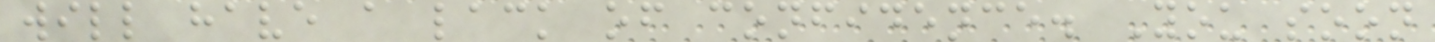will have a lack of confidence. You soon
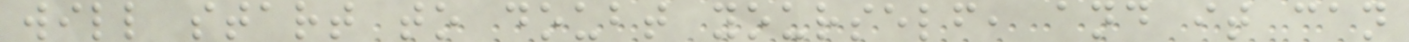will start to doubt yourself, and it can
